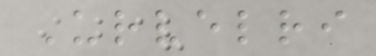Urvelri
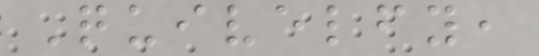Quivelfy,
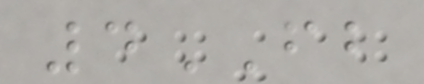4FB
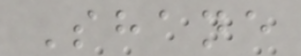Shane
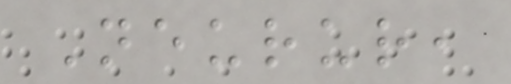Neurur,
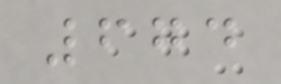674
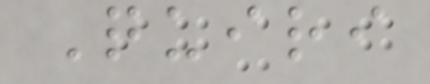Quiri
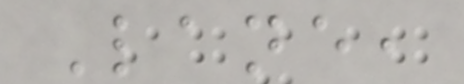Lane,
